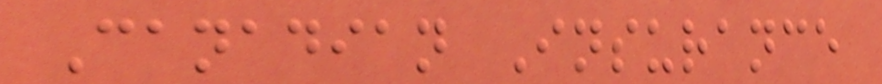Canadian Insurance
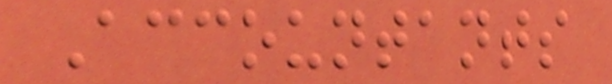Accountants
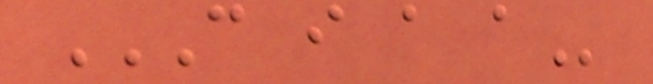C I A A
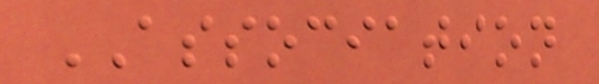ASSOCIATION
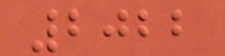2022
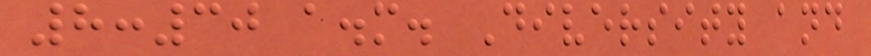8:30 a.m. Diversity and
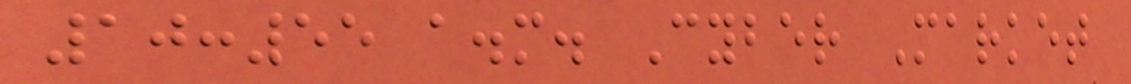10:55 a.m. Cyber Market
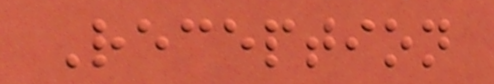Reception
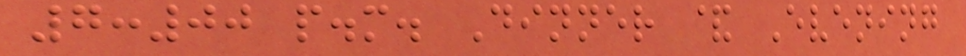7:00 p.m. Dinner & Evening
